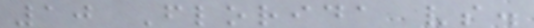10 Florida vs.
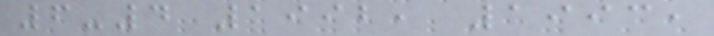6-4 1992, 1993,
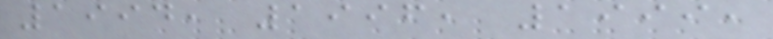1994, 1996, 1999,
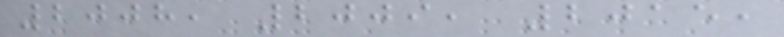2008, 2009, 2015,
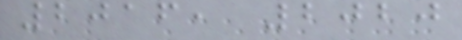2016, 2020
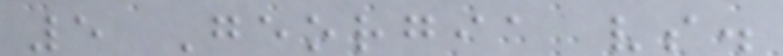5 Georgia vs.
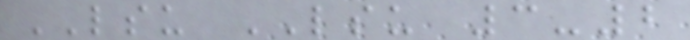LSU LSU 3-2
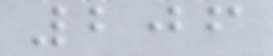206
